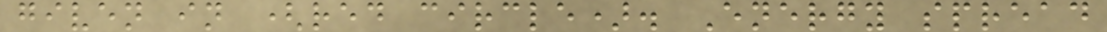given in (red circle). Energy spread
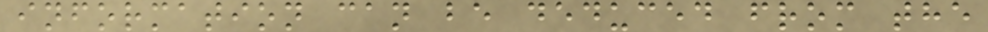information can be deduced from the
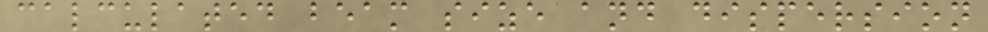calculated beam size and dispersion
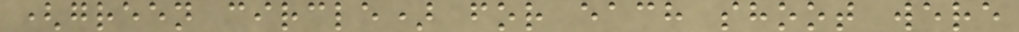(green circle) for each shoot were
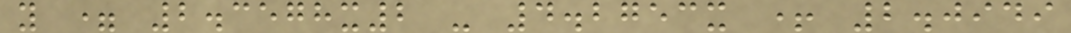y = 2.3578x2 - 4.2753x + 2.0949
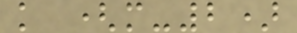k (m-2)
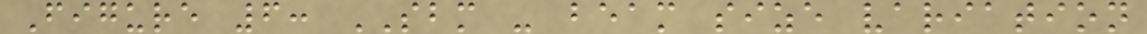Figure 6: SBM - beam size variation
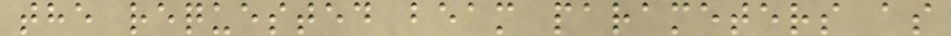the requested beam parameters as
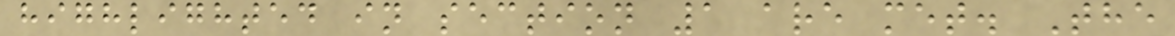highlighted in section 1 are met. The
